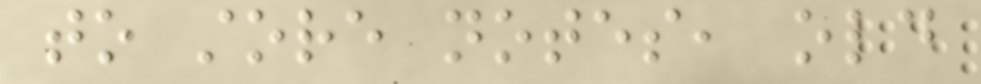to store notes, old
